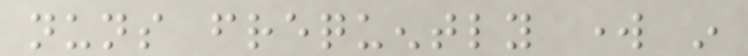nuns frequently work in
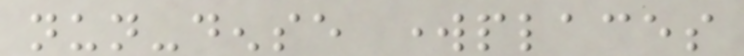nun-dense workplaces
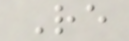Re
